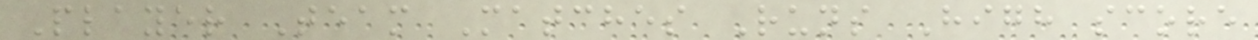Player Team Matches Runs High score
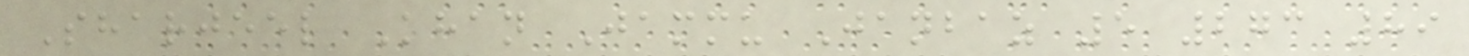Sharjeel Khan Jammu Janbaz 5 273 89
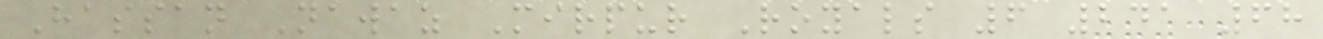Hassan Nawaz Mirpur Royals 6 241 68
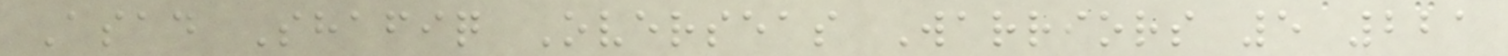Asad Shafiq Overseas Warriors 5 221
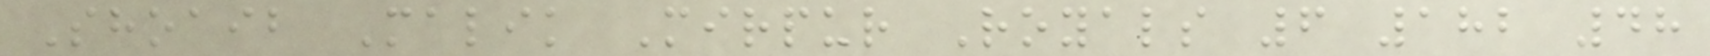Shoaib Malik Mirpur Royals 6 182 48
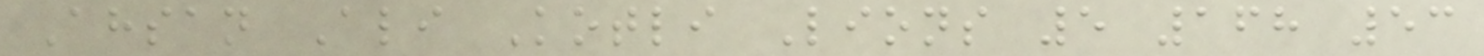Ahsan Ali Kotli Lions 5 168 53
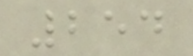254
